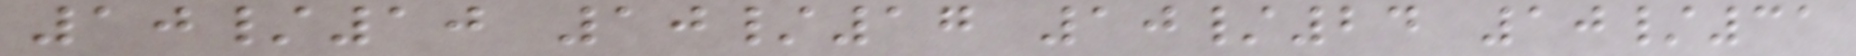10/10 10/17 10/24 10/31
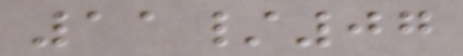11/07
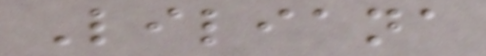Liliana
